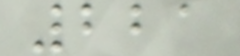221
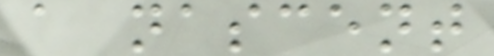a nascent
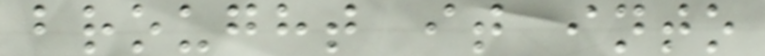brought it into
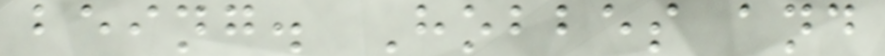being. Hobbes and
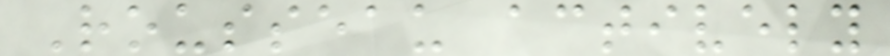Rousseau actively
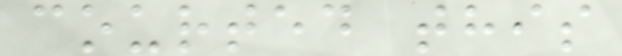courted this
